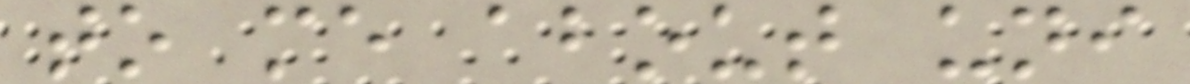to me about uni
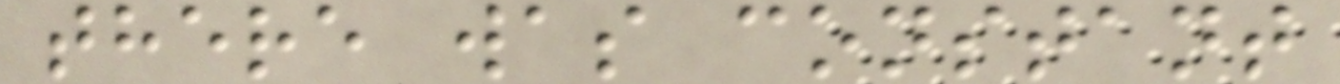there was constant
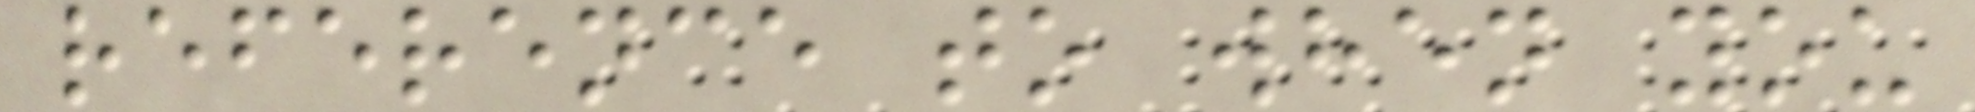reference to when you
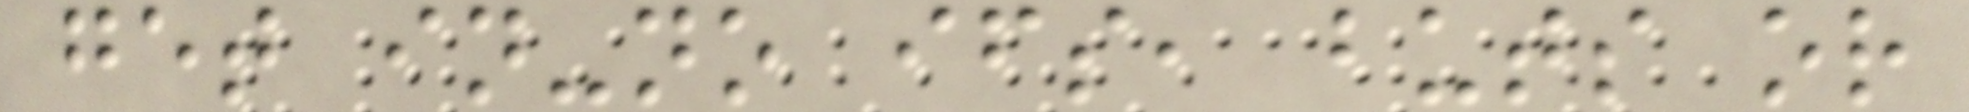get in-no ifs, buts or
